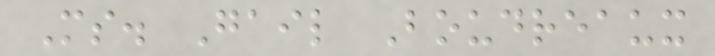Ms. Gail Boudreaux
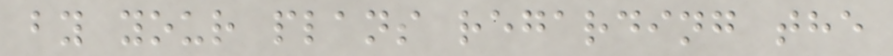by your plans regarding the
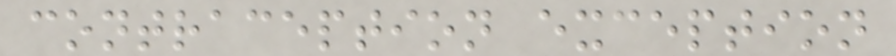contraception exception
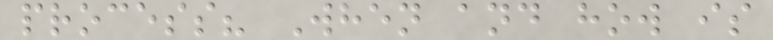process? When and how is
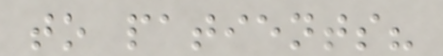to patients?
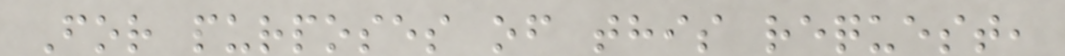For purposes of this request,
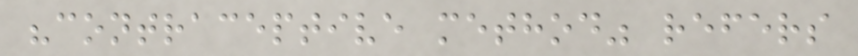"contraceptive method" refers
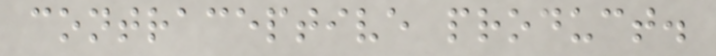contraceptive product.
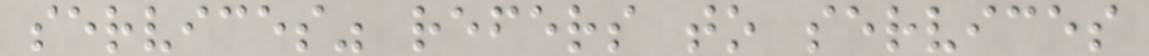services" refers to services
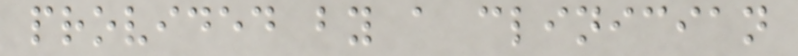provided by a clinician
